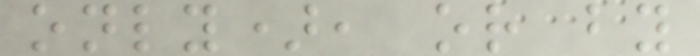only), or by
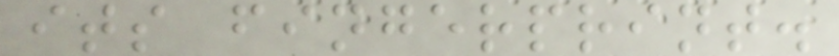its fingerprint.
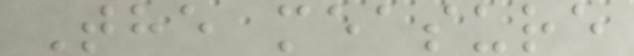The measure
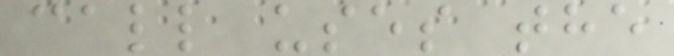call uses the
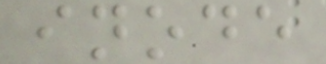inode
